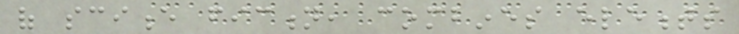of science fiction, combines elements
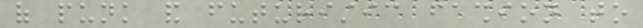of punk and futuristic fashion to
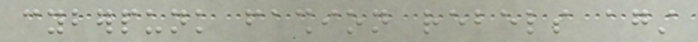cyberpunk fashion rebels against
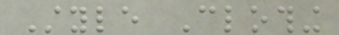Style Clothing
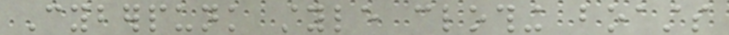Cyberpunk style clothing boasts
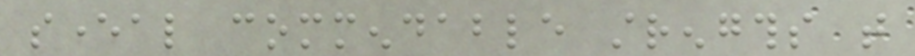several commendable strengths that
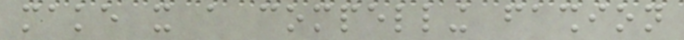make it a compelling fashion
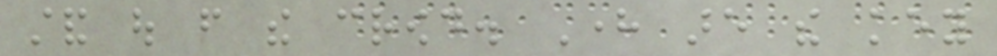stand out from the crowd. Here are the key
